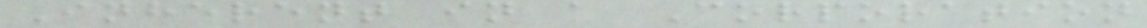Inherent in a Corporation
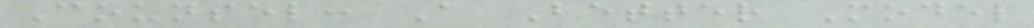Counsel: A Better Model
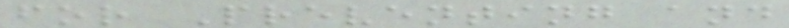for Preventing and
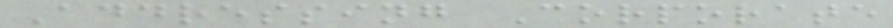Addressing Corporate
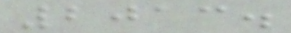2013.
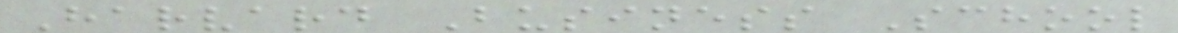Harvard Business School
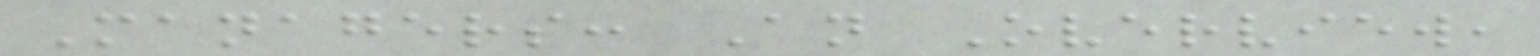Managers: An Overview,
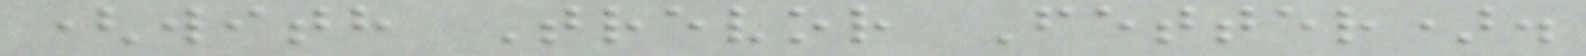(with Trevor Fetter).
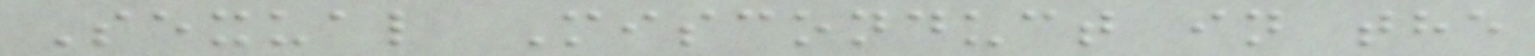Sexual Misconduct in the
